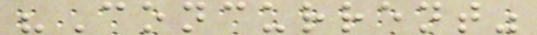"Concurrent"
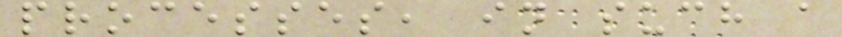processes, in such a
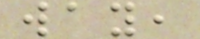way,
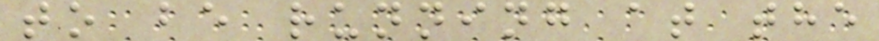to be running at the
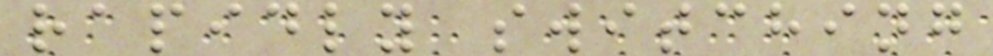rapidly switching
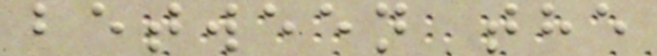between the
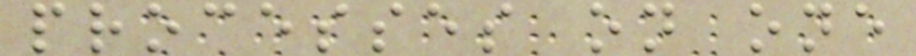processes on one
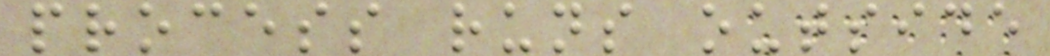process runs outside
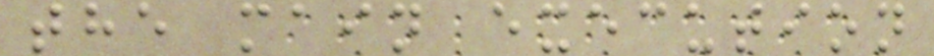the main execution
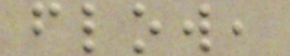flow,
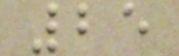25
